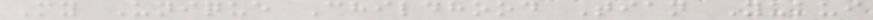My Unique Childhood Tian Yukui
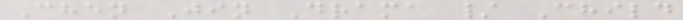Chen Jin Drama / Child
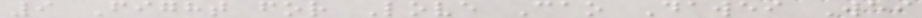9 Fight for Love Cao Dawei Wei
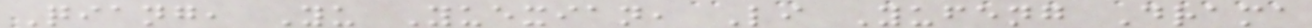Qiang, Yu Yuexian, Li Yufeng Drama
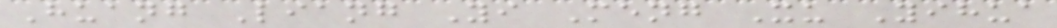Huang Liang Yi Meng Xu Yihua
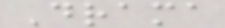Drama
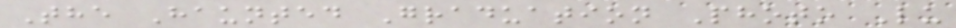The Haunted Graduation Photo Lu
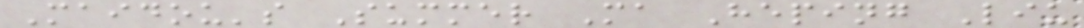Maidou's Summer Ma Heping Liu
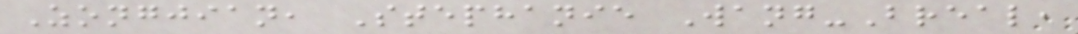Zongjian, Stephanie Wang-Breal,
